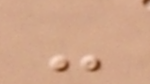-
